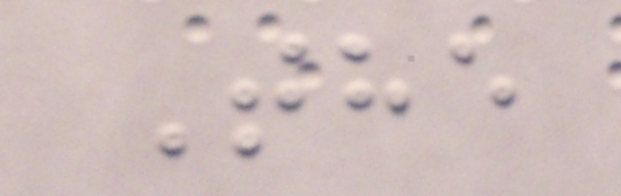The
